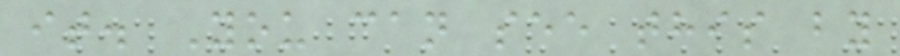it. You can see this by
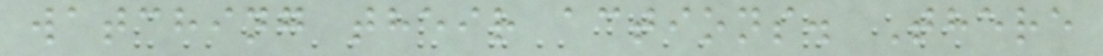watching their actions. There
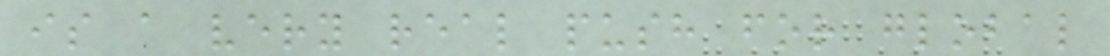is a very real push for global
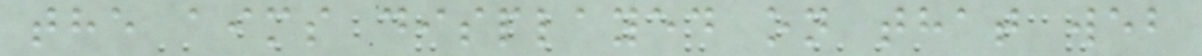the aims displayed on that web
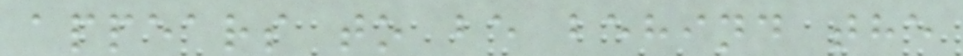appears to be behind the
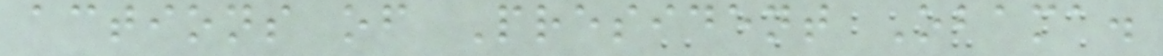actions of President Obama.
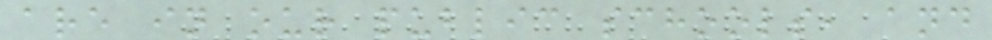are in our public schools, and
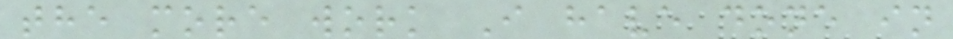the more work I have done in
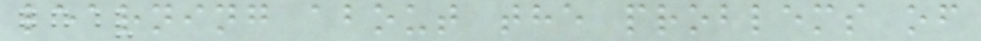learning about the problems of
